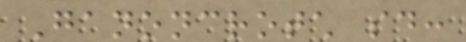Ganoncrotch said:
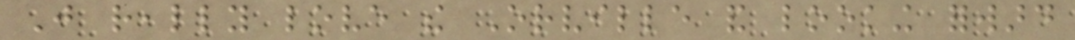Just really love the Orville and looking forward
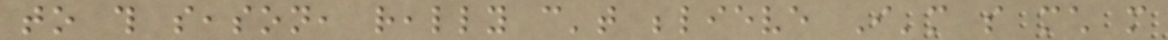to this season, really can't believe I'm so much more
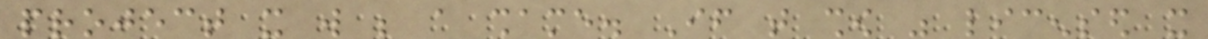project it will be a shame. If that show was licensed it
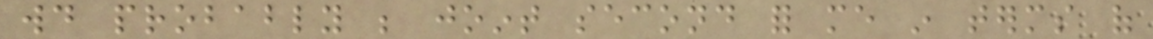would probably be joint second for me in terms of
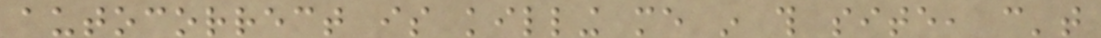autocorrect is killing me in this site, can't
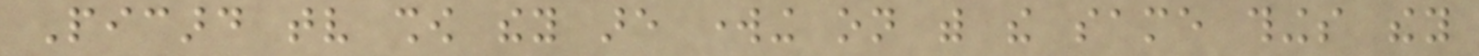Picard tv show they are working on with the same things they
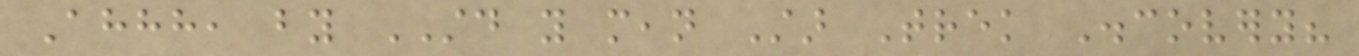Ahhh, by STD you mean Star Trek Discovery?
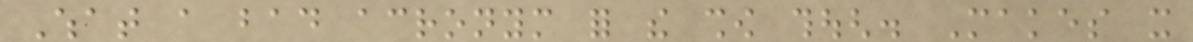What a bad acronym for the show though. Makes it
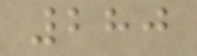280
